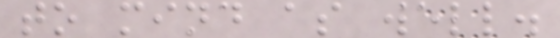to mind as well.
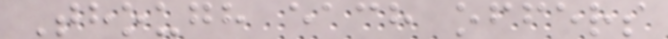Though each offers
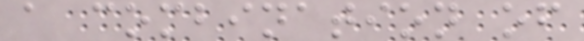a combination of
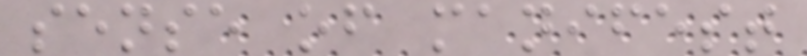sense of manifest
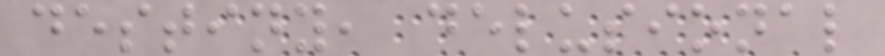destiny, delusional
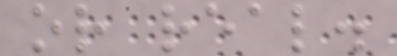or real.
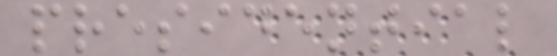presidential
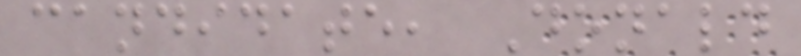candidate, Donald
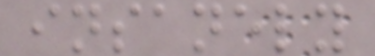insanely
